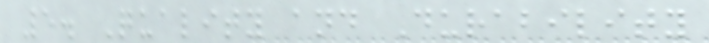5. Quality and Durability
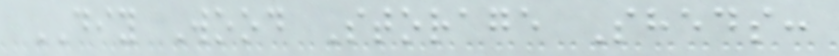DIY Wood Storage Sheds:
